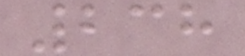238
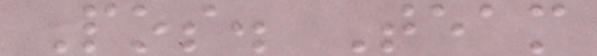Pos. Team
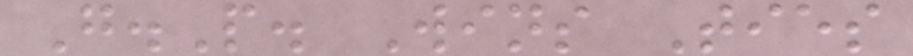G.P. Wins Ties
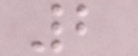2
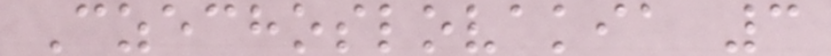Czechoslovakia 3
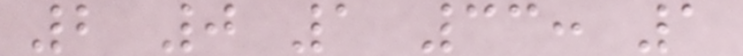2 0 1 33: 1
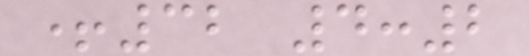+32 4:2
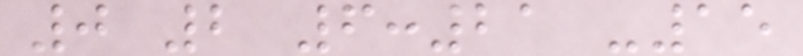0 2 6:21 -15
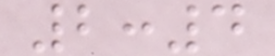2:4
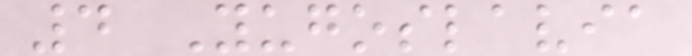4 Yugoslavia
